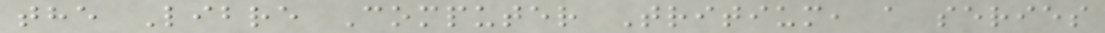the Libre Computer Tritium, a series
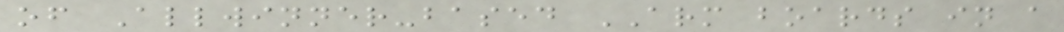of Allwinner-based ARM boards in a
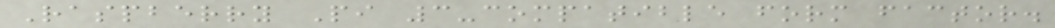Raspberry Pi 3-compatible form factor.
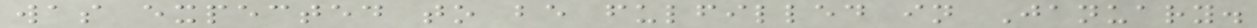was expected to be fulfilled in January.
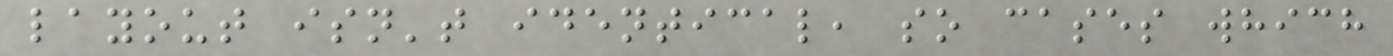layout isn't identical, so cases which
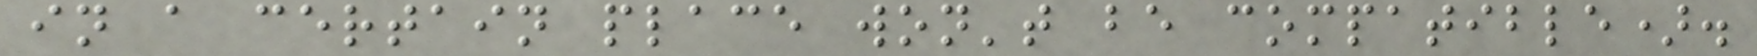in a certain place won't be compatible).
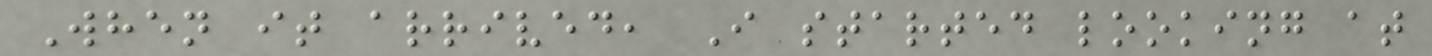When it arrived, I started looking at
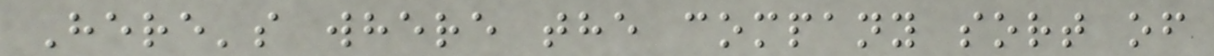Here's where the company sort of
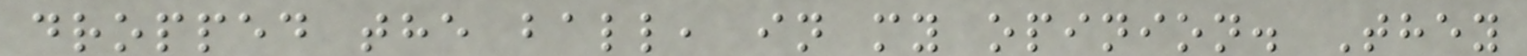dropped the ball, in my opinion. They
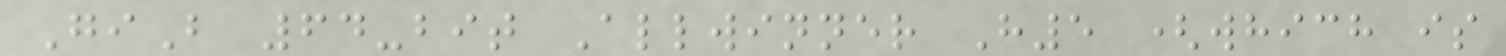GiB 64-bit Allwinner H5 (which is
